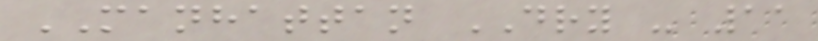MANHATTAN DRY - 11
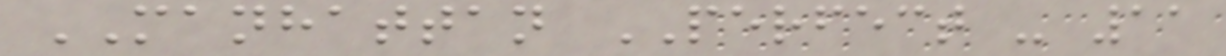MANHATTAN PERFECT - 11
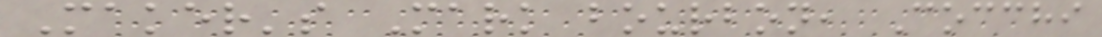Maker's Mark bourbon, Cocchi
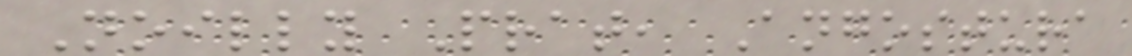Noilly Prat, Angostura
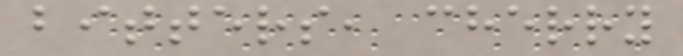bitters, cherry
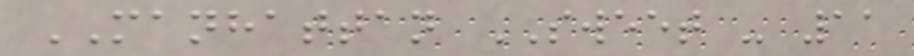MANHATTAN SWEET - 11
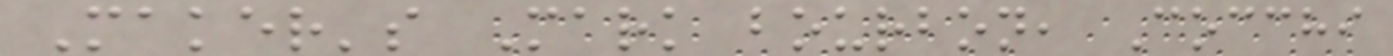Maker's Mark bourbon, Cocchi
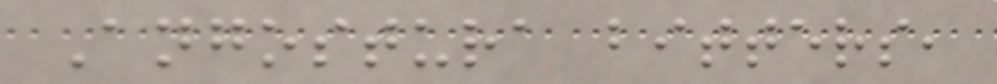Angostura bitters,
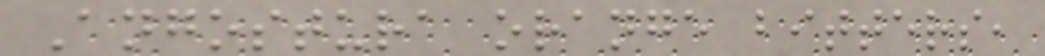Angostura orange bitters,
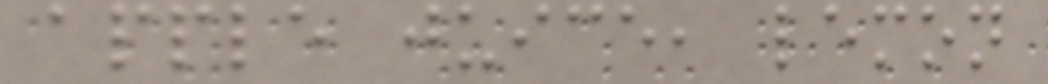apple juice, lemon
